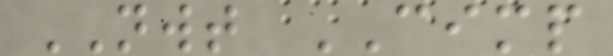NWT CIMP
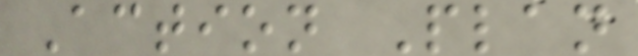Action Plan
